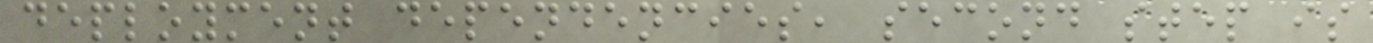deployment dependencies, second step is
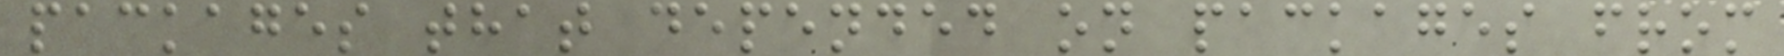packages that depended on packages from
